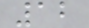12
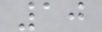10
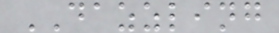DAZZLING
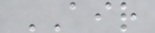AIR
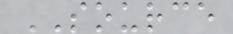SOURCE
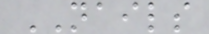NAILS
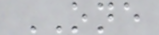ONE
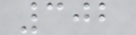302
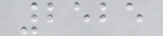2525
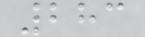283
